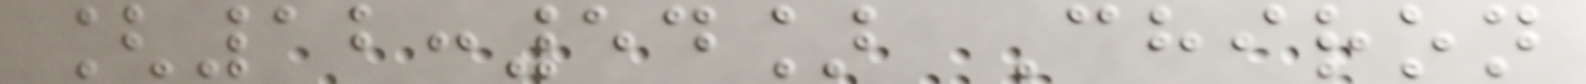[12:54] Chiron
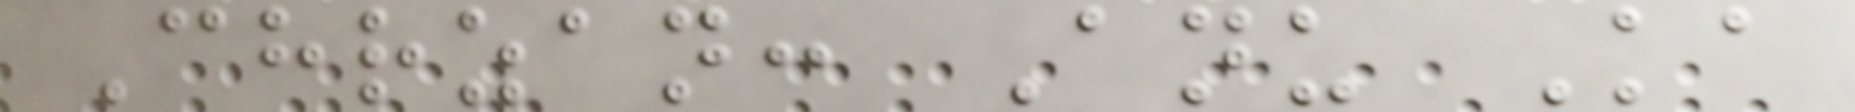Chrzan: Anu Ka
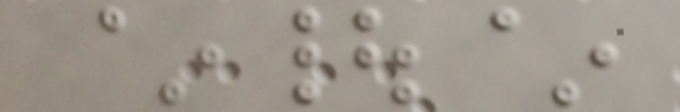~|~
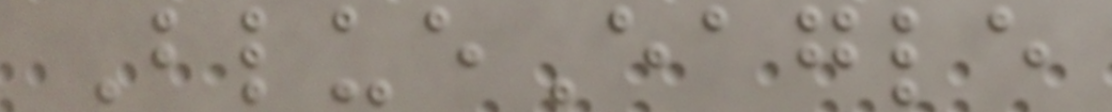BlueEagle
